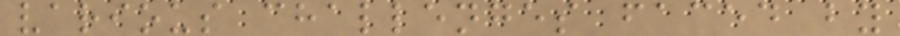various challenges faced by
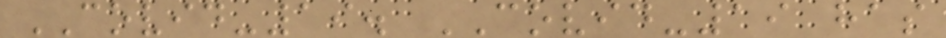COVID-19. COVID-19 has
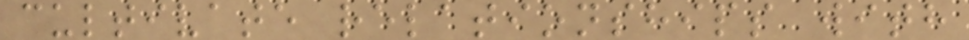cultivate relationships with
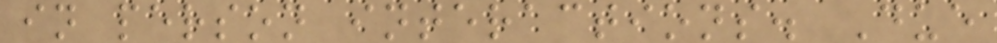in person interactions. Due
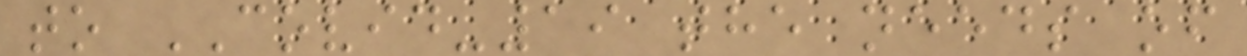to COVID-19 the needs of
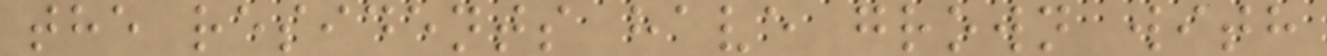the residents have grown with
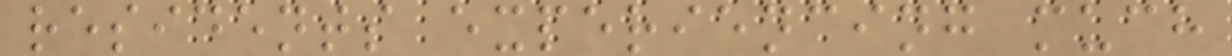residents experiencing much
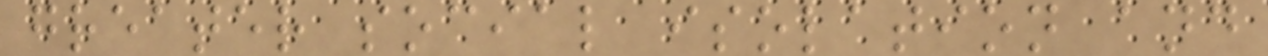greater social isolation and
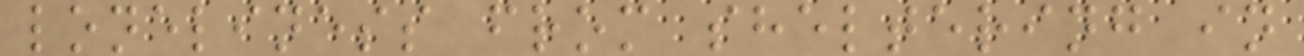loneliness from sheltering in
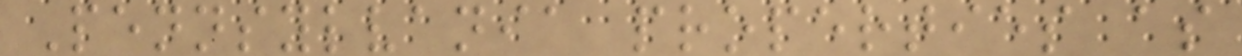Pennsylvania properties as
